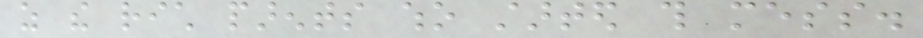as the rich parents who started this mess.
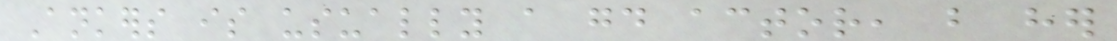Ankers is usually a good actor, but her
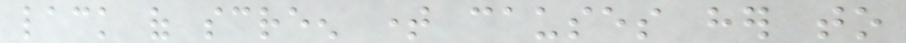lack of screen time causes her to
